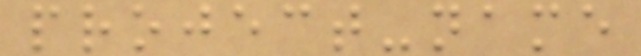project-name
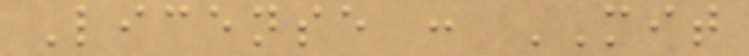License : MIT
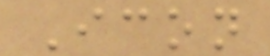Icon
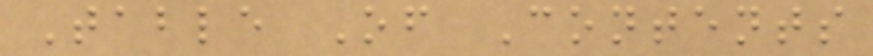Table Of Contents
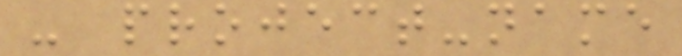- project-name
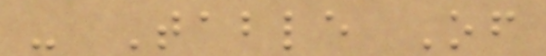- Table Of
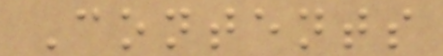Contents
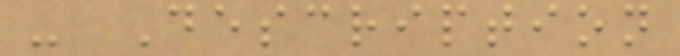- Description
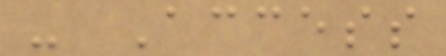- Access
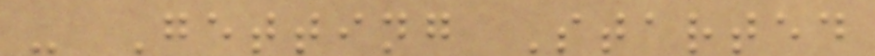- Getting Started
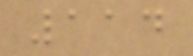114
